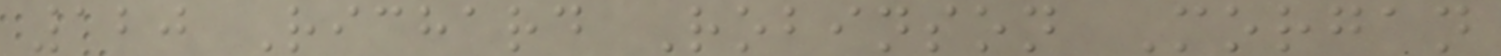120 Richard Robinson Morgan
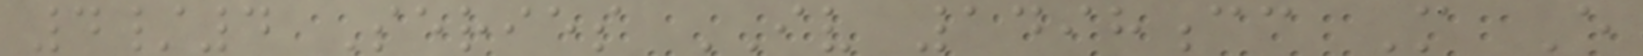4/4 Series IV 1498cc M E
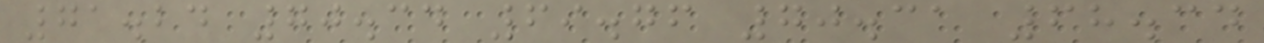71.24 70.34 69.76 70.31 68.34
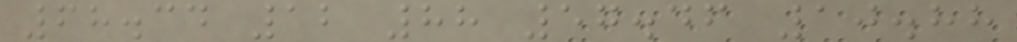68.34 12 88 57.46 10.88
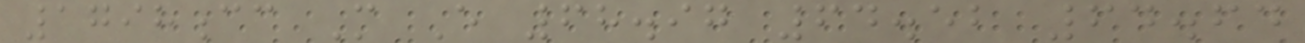1798cc M E 68.97 64.52 64.64
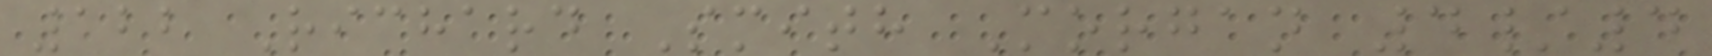122 Richard Smith Morgan 4/4
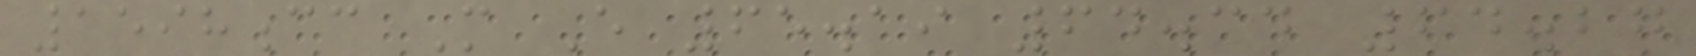1598cc M E 65.19 64.34 64.27
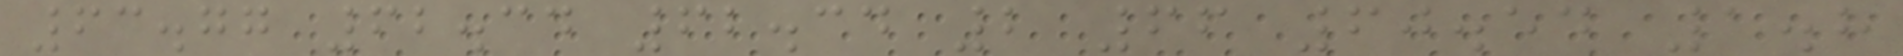63.77 62.34 62.34 2 66 60.54 1.8
